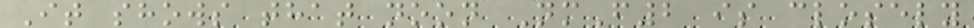It shows that noon NmF2 is closely
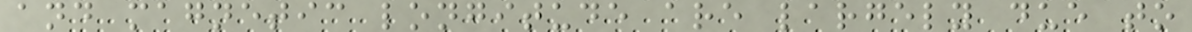and magnetic longitude are largely due to
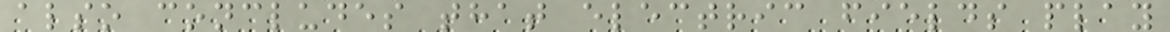also concludes that electric fields play
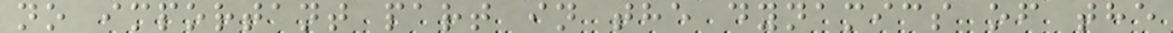no important part in the dynamics of the
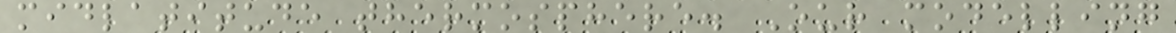midlatitude thermosphere. Our modelling
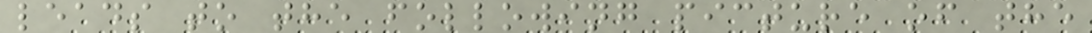leads to the following picture of the
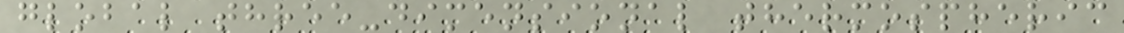global three-dimensional thermospheric
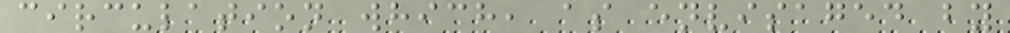circulation which, as envisaged by
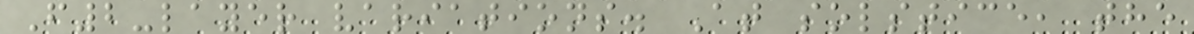F2-layer variations. At solstice, the
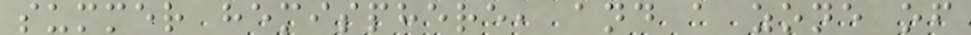summer hemisphere, and a zone of
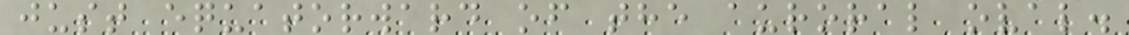just equatorward of the auroral oval.
